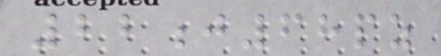22j68pz
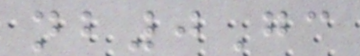nb0Gc
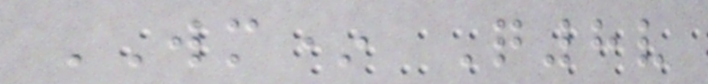WM* Q8v
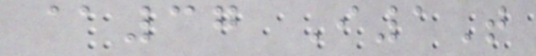@37 I1T
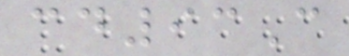cd93C
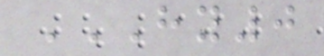HY0
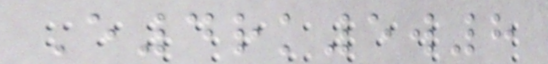E4rk5w8
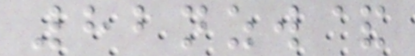82nzw&
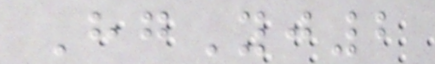HgYj2
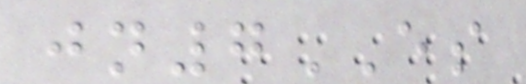jn7ES
